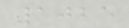1025
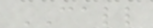CALL
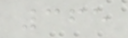365
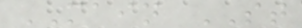MAIN ST
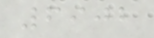6902
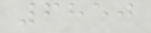6850
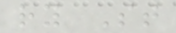ry St
